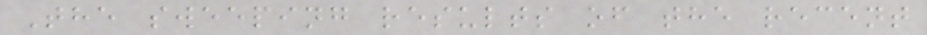The sweeping results of the recent
